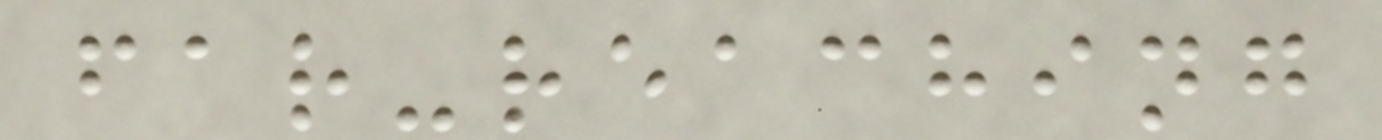far-reaching
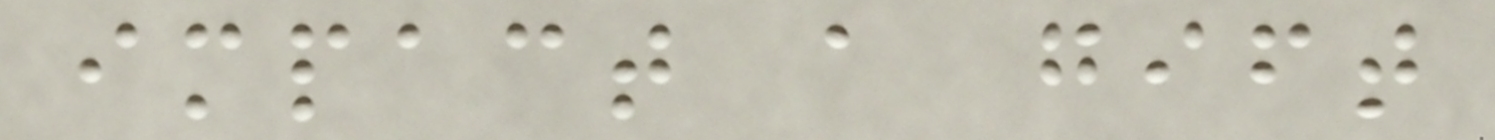impact a gift
